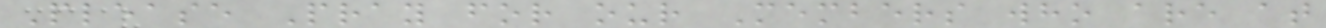Please Pray for our Members who are at
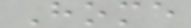Home
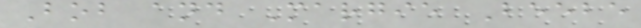Bob and Margie Beebe
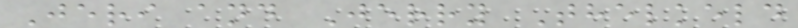Jeri and Jerry Thelkeld
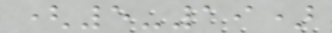(5-19)
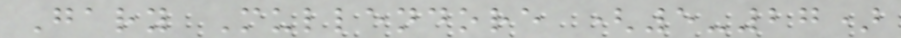Gary Mullendore (5-27)
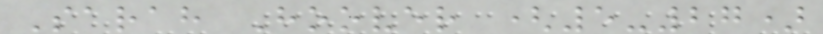Sarah Hoover (5-27)
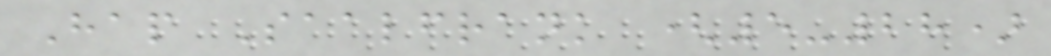Hap Saalfrank (5-28)
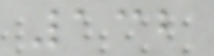132
